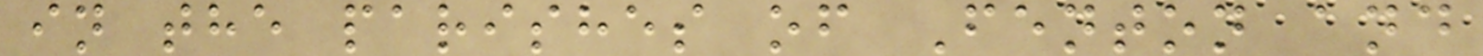in the parishes of Fenton and
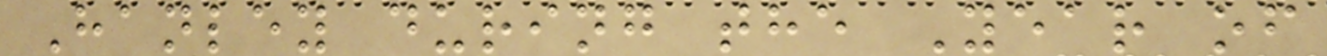Hanley during the Year of
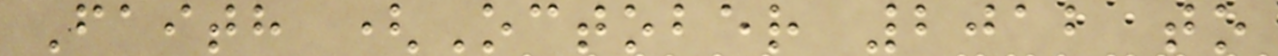Faith (October 2012 to
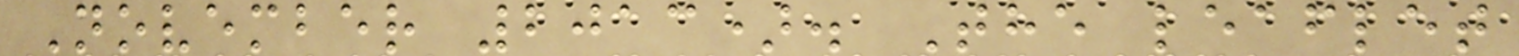November 2013). The leaflet
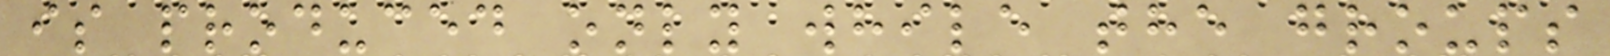is produced only while the groups
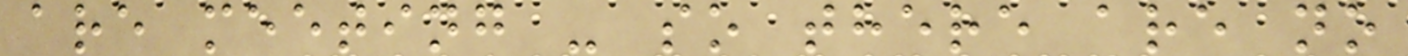are meeting - so there are no
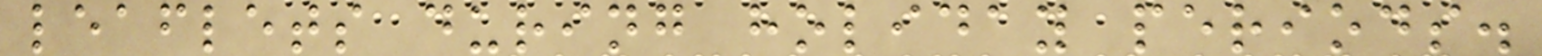leaflets during holiday periods.
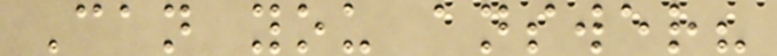Can you answer?
